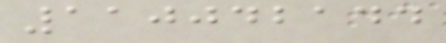110042144
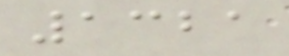1321
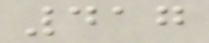417
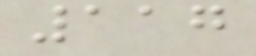117
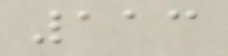113
